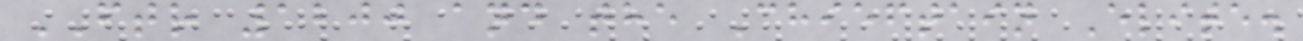FTR 1200 and the Chieftain Elite.
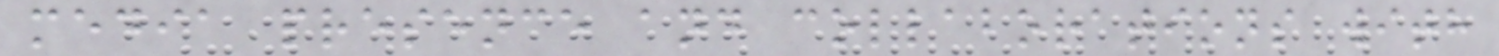media presence and collaborations with
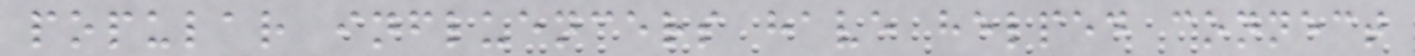popular influencers have helped connect
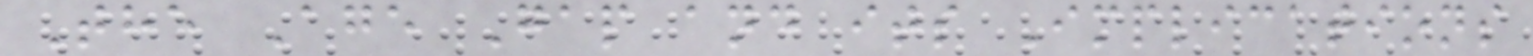The Age Gap and its Implications
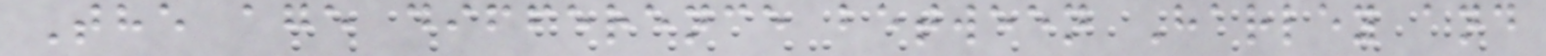The age difference between Harley and
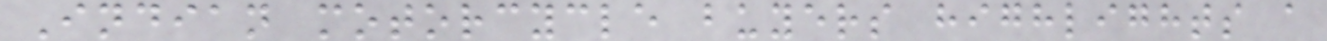Indian motorcycle buyers highlights a
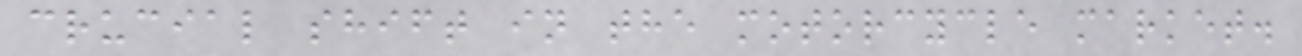crucial shift in the motorcycle market.
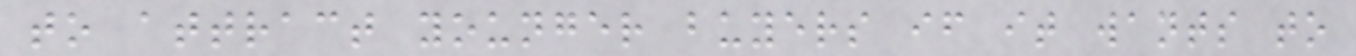to attract younger buyers if it wants to
